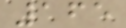165
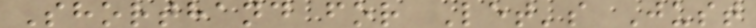Shorthand for Let's Just
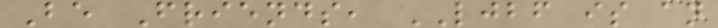Be Friends, LJBF is an
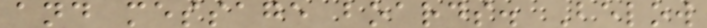and message boards. Below
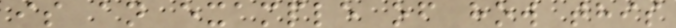is an example of how this
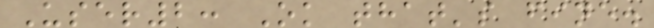User2: Ok that's fine.
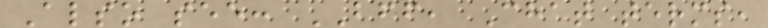Also see: BFF, Chat terms,
